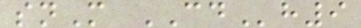snM CDh9
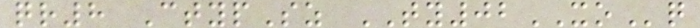qr8 CtypSz TY02XOq
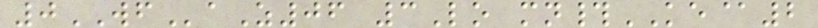0WFaZ06 3Lo mn#KE@2
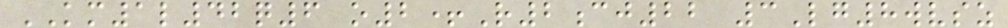KM1l42q6 o2+R2cj22 3Lg8wvsz
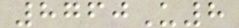8760U8
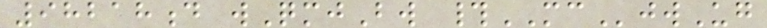98218d wQmjBw #MCjwUg
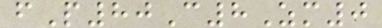fP80C8Zm0
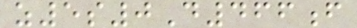z5s0D466f
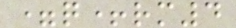=q+rm4
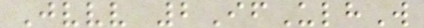Jvvv 2IfUlhW
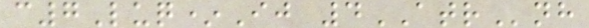c7Luq*Ij 4ATRnh
